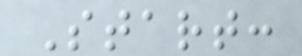Start:
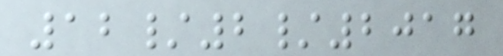12/2/2017
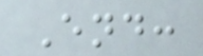End:
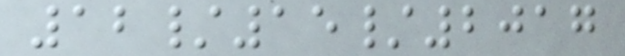12/15/2017
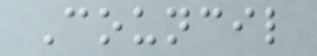Council
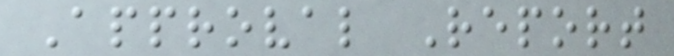Approval Report
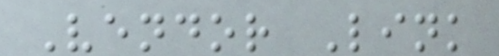Vendor Link
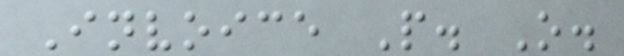Invoice P. O.
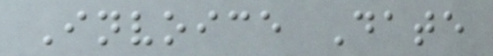Invoice Date
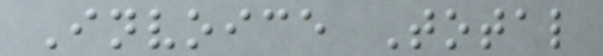Invoice Total
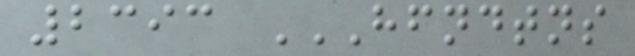2393 HFNDTNS
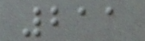211
